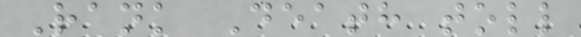Rank Death toll
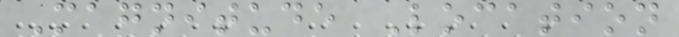Magnitude Location
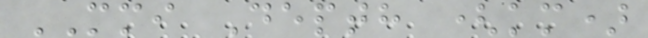MMI Depth (km)
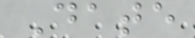Date
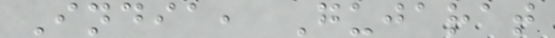India, Gujarat
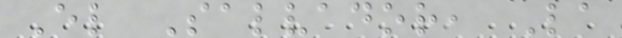El Salvador, La
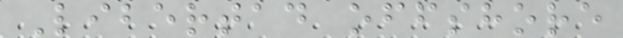Libertad offshore
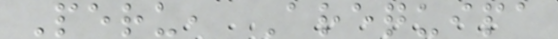Peru, Arequipa
